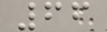66
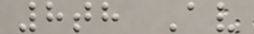8th Av
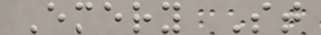Emery St
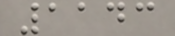1143
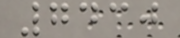7430
